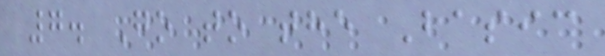7. Go to the Basic
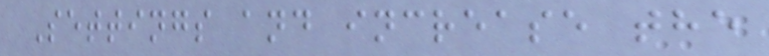Settings and increase the
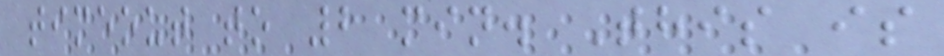timeout to 2 min. This is
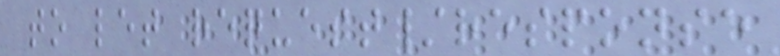to let request/response
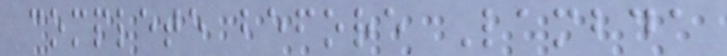complete before Lambda
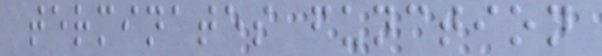terminates function
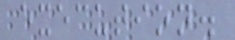execution.
